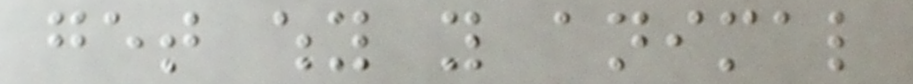get why you animal
